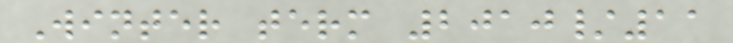Winter term 2010/11
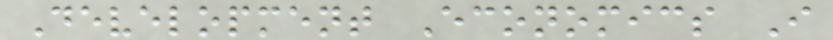Development Economics I
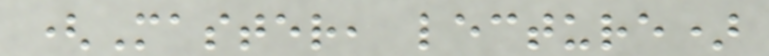(Master, lecture)
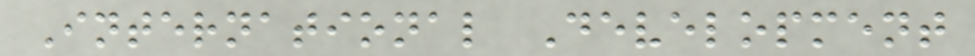International Development
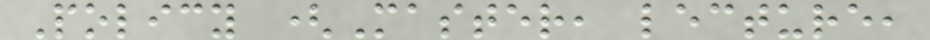Policy (Master, lecture,
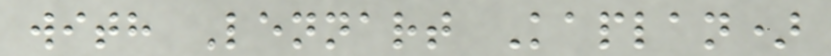with Lennart Kaplan)
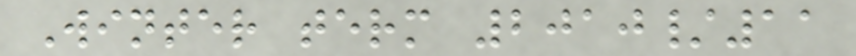Winter term 2010/11
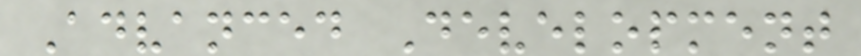Advanced Development
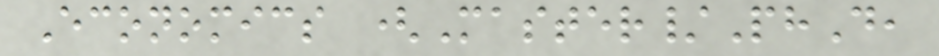Economics (Master/PhD,
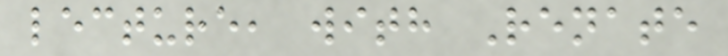lecture, with Renate
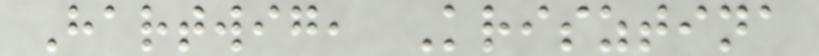Hartwig, Krisztina
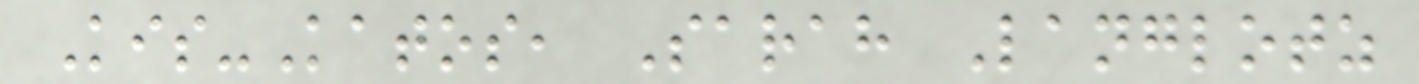Kis-Katos, Sarah Langlotz
